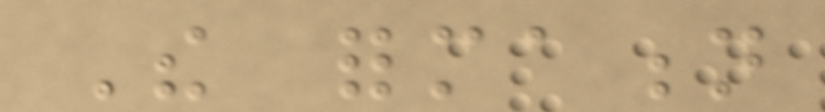The formation
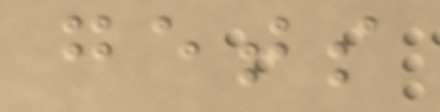gets
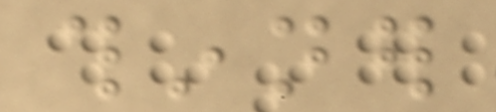thinner
